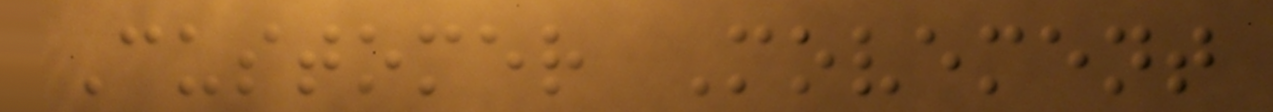Customer Movement
